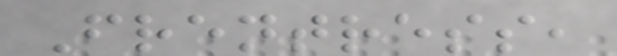Frentress,
